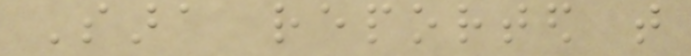Sara reported that
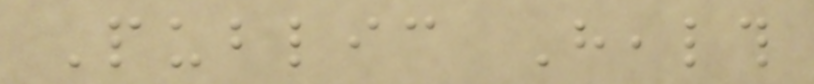Public Health
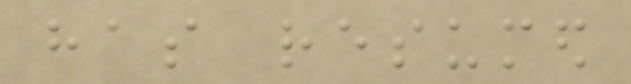has resumed
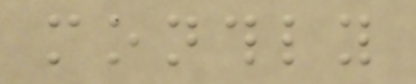monthly
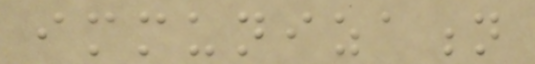immunization
